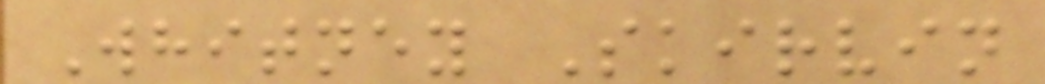Whitney Skirvin
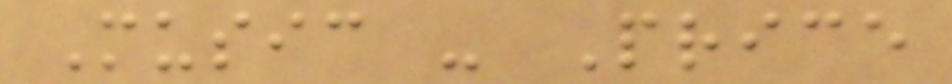Music - Price
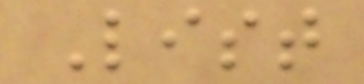List
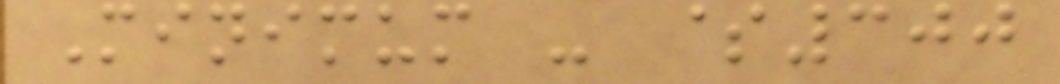Minimum - $300
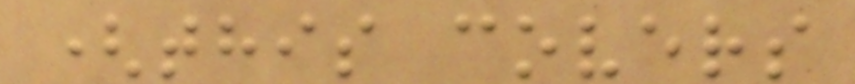(this covers
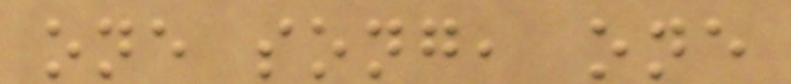one song, one
